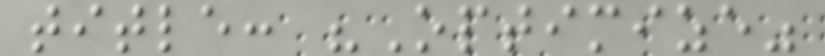title: "Optimize"
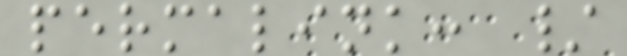permalink: /
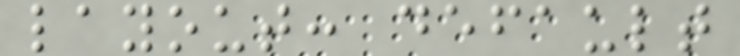layout: default
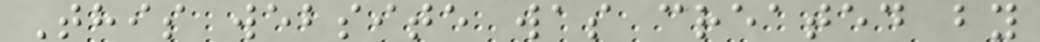This website was created by
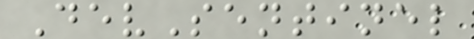DevSentinel
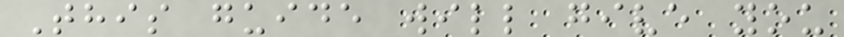This guide will give you
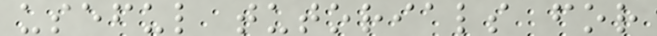useful tutorials for
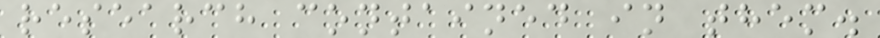research contained in them.
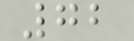72
